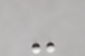-
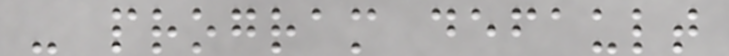- program default
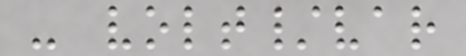- volt/var
